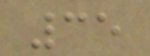35
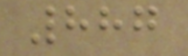887
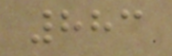883
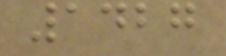1427
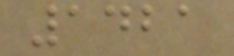1421
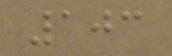103
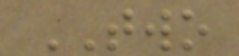TWO
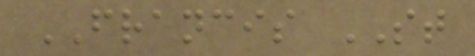FRANCIS ST
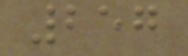257
